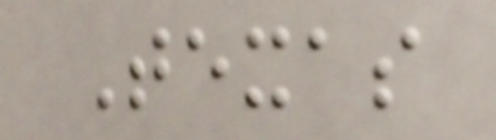Texas
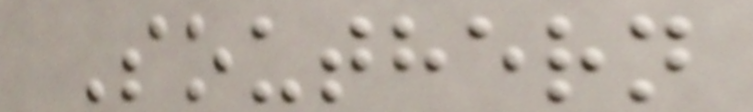Southern
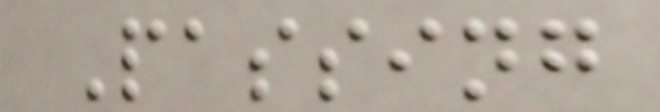Passing
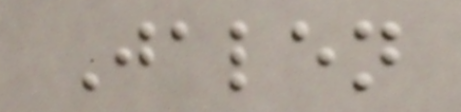Jalen
